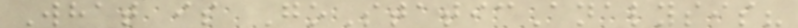What is GoStaticAnalysis?
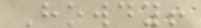Howdy!
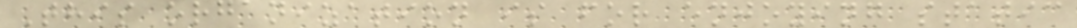This organization is for enjoying static
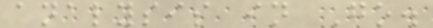analysis in Go.
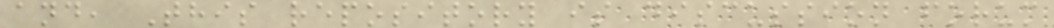and, This repository is discussion forum
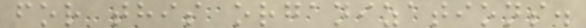for this organizations.
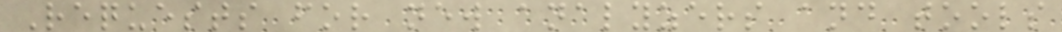Requests for new analyzers and tools
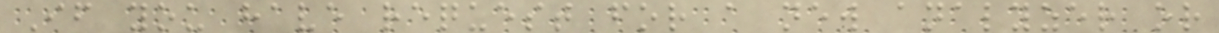If you have request for a new analyzer or
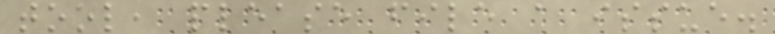tool, please file a issue.
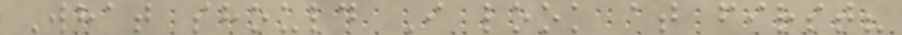What should I look at first?
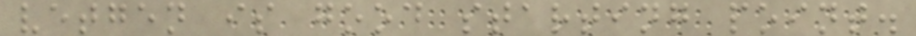vetgen is good starting point.
